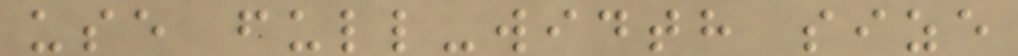use full-width size
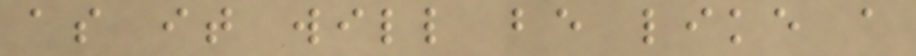as it will be like a
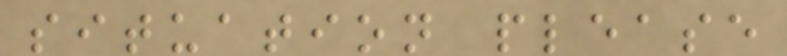situation please
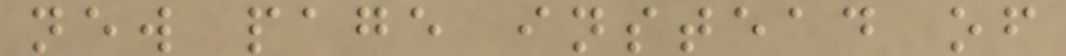new page instead of
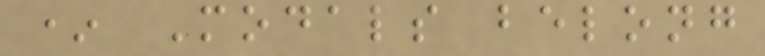* Modals belong
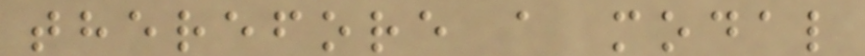therefore a modal
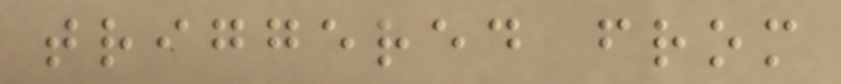triggered from
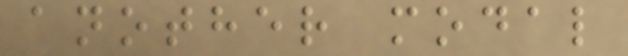another modal
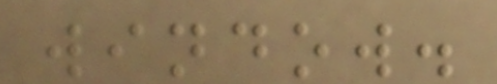window.
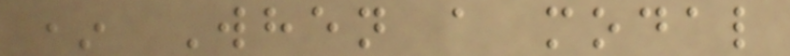* When a modal
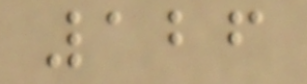126
